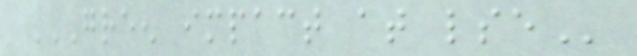GREEN IMPACT AT LSE
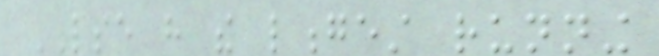LSE have the longest running
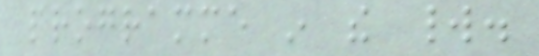programme in the world.
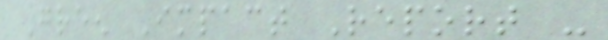Green Impact Report -
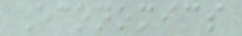Economics
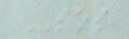SOS
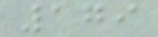179
